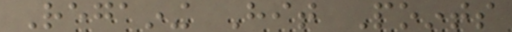Regaining Hit Points
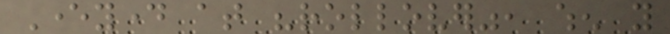Everyday at "rollover", when you
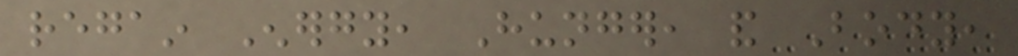regain Energy, Hunger, and Body,
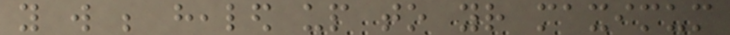you will be healed up to your maximum
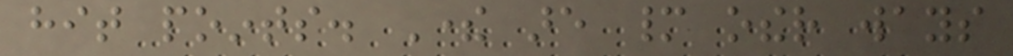hit points. There are many other ways
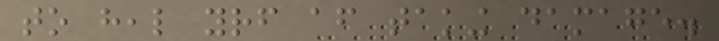to heal yourself after taking damage.
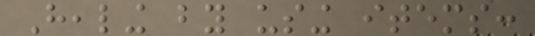Healing by using items:
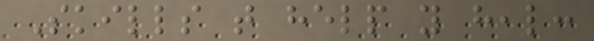Skills that help you heal:
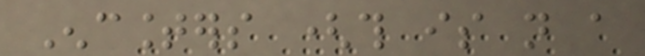Encounters (this is not a
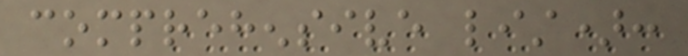comprehensive list):
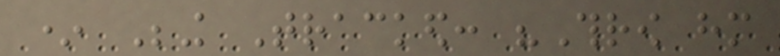* Being Tracked: "Throw him
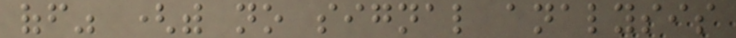off" (with no signal analysis
